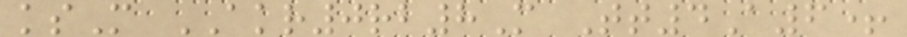ksM AKR0rb8M Tt4A6+
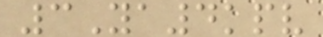3Ya4kpv
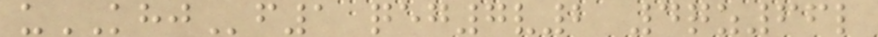uKHJf1 qeg7v2 4qz66l
